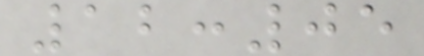12:05
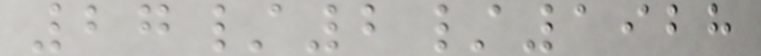27/2/1928
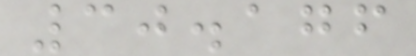30.176
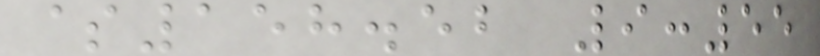$158.52 9:55
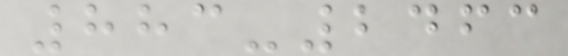883-2463
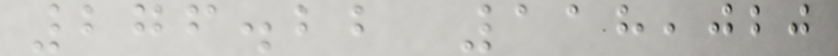276.22 118,020
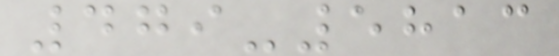479-5813
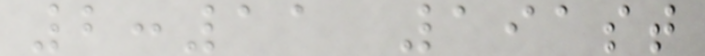2:11 191st
